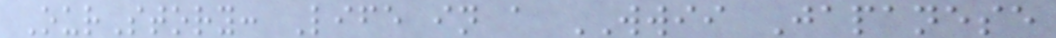OurStory: Life in a WWII Japanese
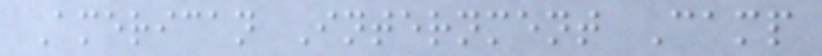American Internment Camp
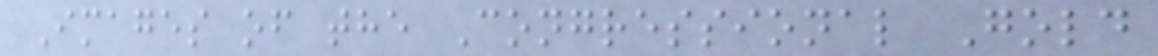Images of the Congressional Gold
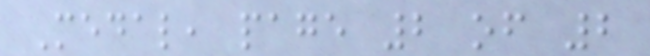Medal, page 2 of 2
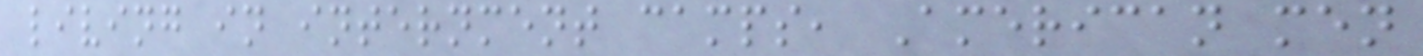living in internment camps, American men
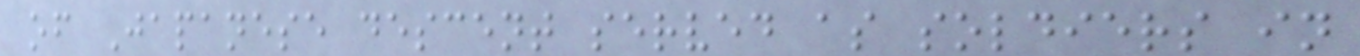of Japanese descent served as soldiers in
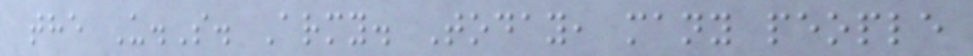the U.S. Army. Today, many people
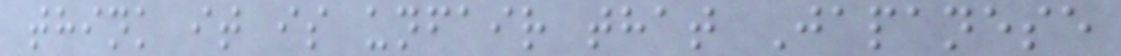think it is unfair that Japanese
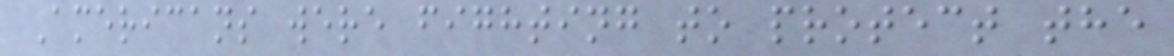Americans were fighting to protect the
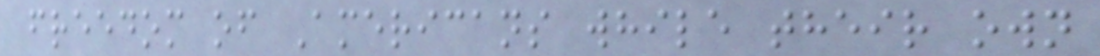freedom of Americans while their own
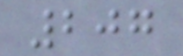207
